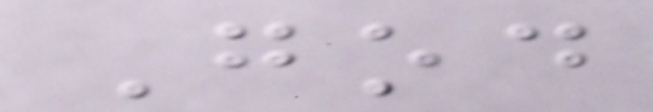God
